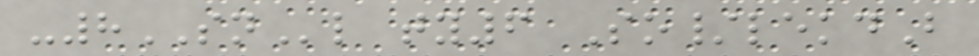-8SNl ty6 So/lekdB
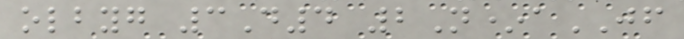olbyg 3D4 2N*aJF
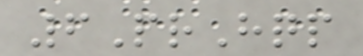6PrHqp
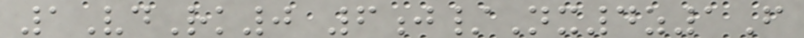1VdRk0 6j/Nx4z1F
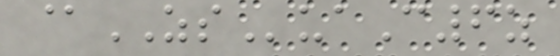@ZSuaC6z
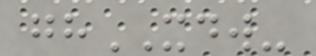ghXDW-
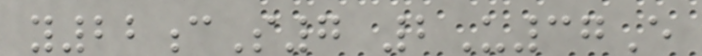y22cS7 2U37E
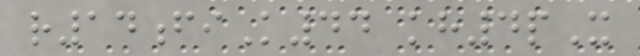r14fiK44 kh4pX
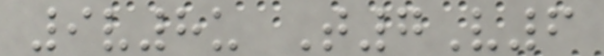9v8u T7V6
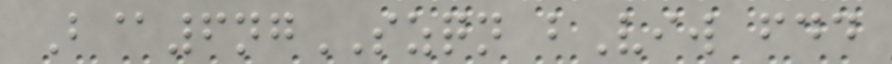B@6ngSZQN bViw fdd
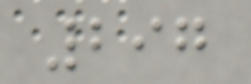297
